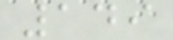149
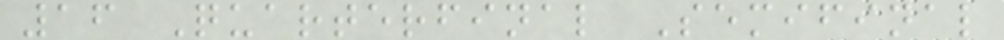16 Quarterfinal Semifinal
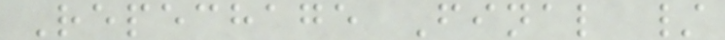Repechage Final /
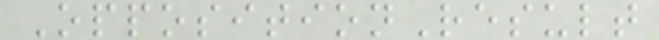OppositionResult
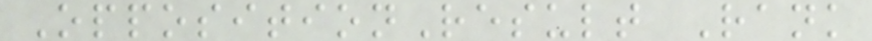OppositionResult Rank
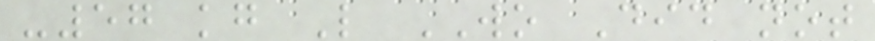-57 kg L WO Did not
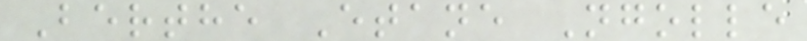Berthe Etane Ngolle
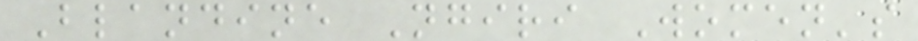Blandine Ngiri Women's
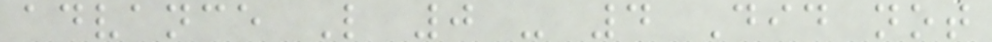advance L 0 - 4 Did not
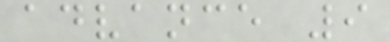advance 9
